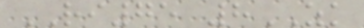RI75 8ZK
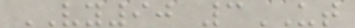VY90 3UT
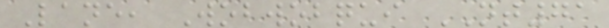Lane, Wobwobqui NT71
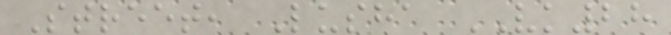Street, Lusha VK28
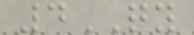4QY
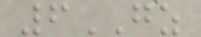6GZ
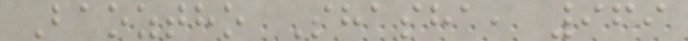Baoztho Shasha, 969
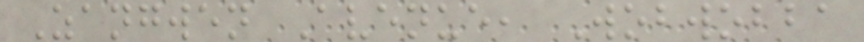Zangwen Avenue, Wobwobba
